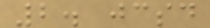2. jcsd
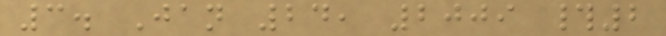3. Jan 24, 2009 #2
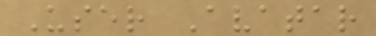User Avatar
